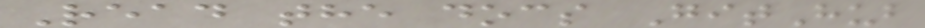Read the docs GitHub
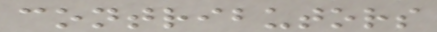contributors
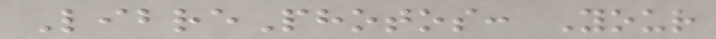LibrePhotos: Your
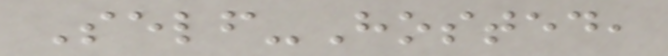Self-Hosted,
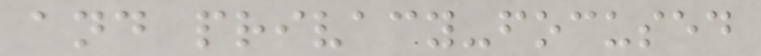and privacy-focused
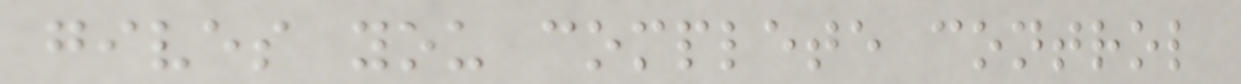gives you complete control
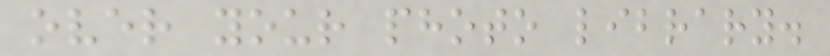over your photo library.
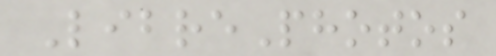LibrePhotos
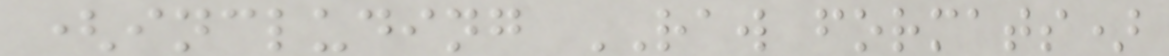(including RAW formats)
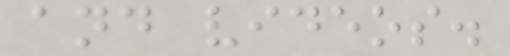and videos.
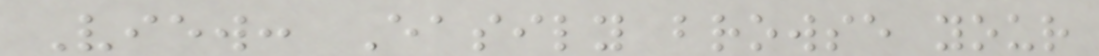View: Easily browse your
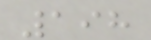198
